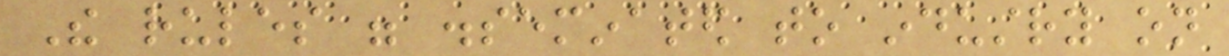The rules were disseminated to industry on
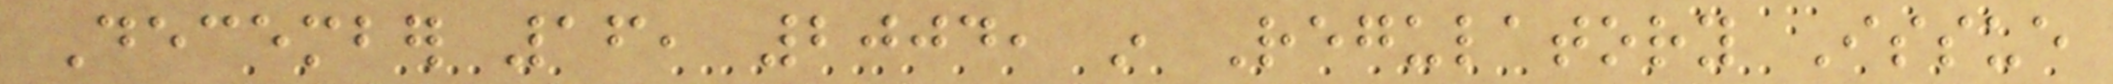December 16, 2004, in Regulatory Issue
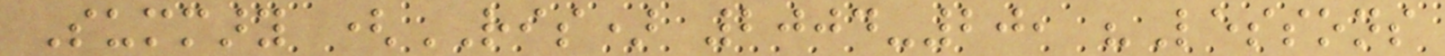Summary (RIS) 2004-20, "Lessons
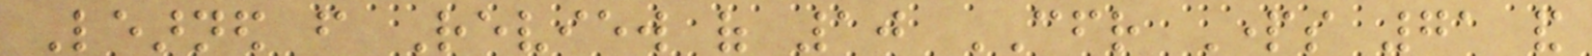Learned from Review of 10 CFR Parts 71 and
